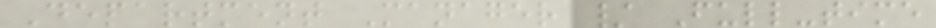Department Manager / Full-time
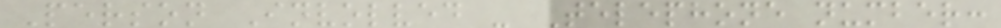Person Involved - Telephone number:
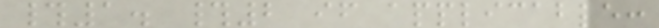#1. #2 if applicable:
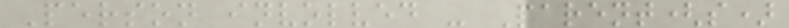Person involved - Parent(s)
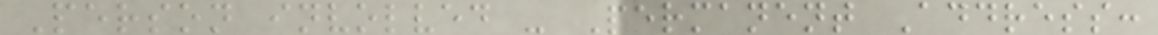Person involved - Permanent Address:
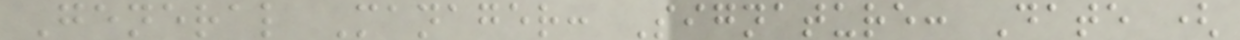General Manager: Signature: Date (
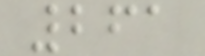261
